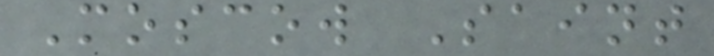Moscow Saint
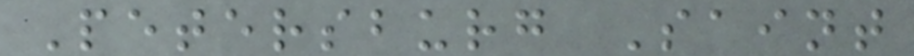Petersburg Saint
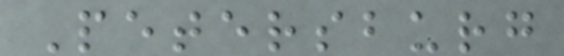Petersburg
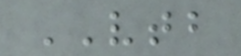VTB
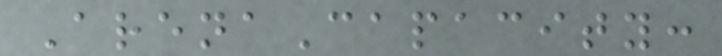ArenaCapacity:
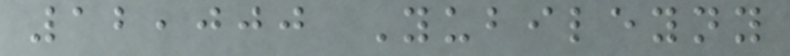12,000 Yubileyny
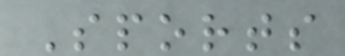Sports
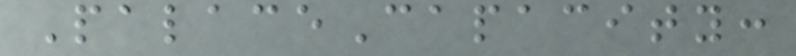PalaceCapacity:
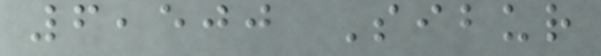6,500 Sibur
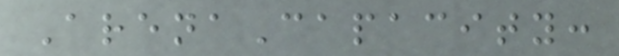ArenaCapacity:
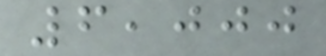6,000
